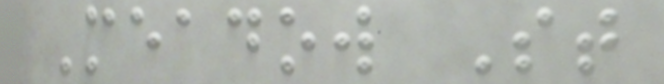Meadow St
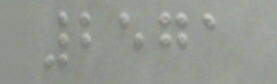2571
